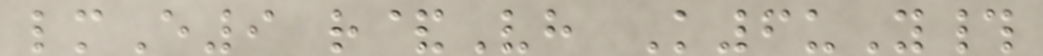lmE9 r&Vh K6uY#
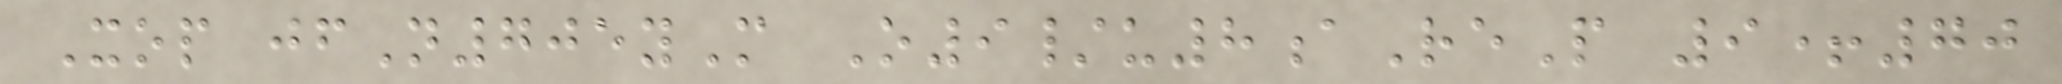Xop jfN705yM O9/u8aReP 9+70
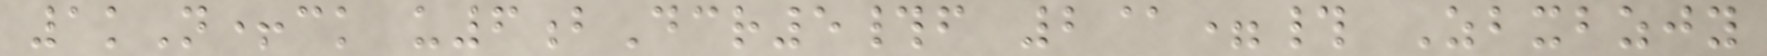1kN+ck u6bDcr5#f 2@=# Zbxbzjy
